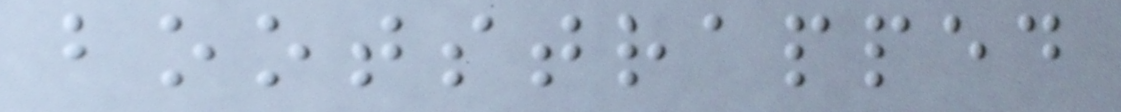bootstrapped
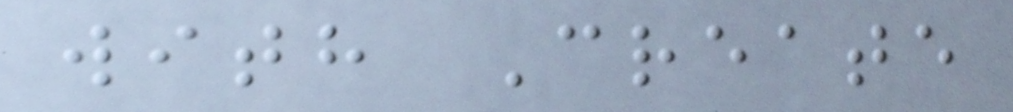with Create
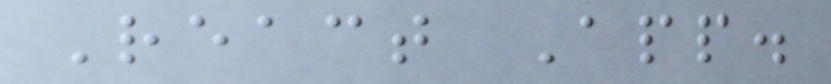React App.
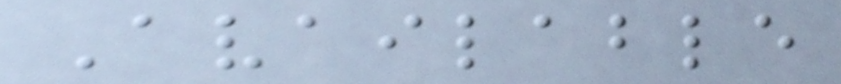Available
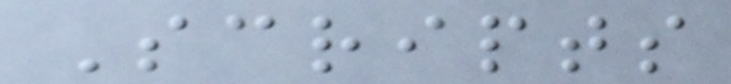Scripts
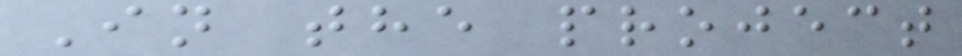In the project
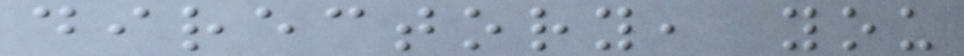directory, you
